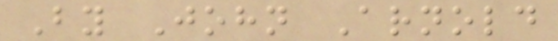By John Arnold
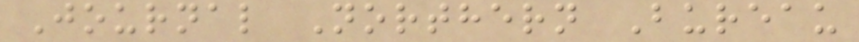Journal Northern Bureau
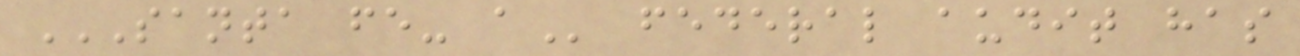SANTA FE- A federal audit has
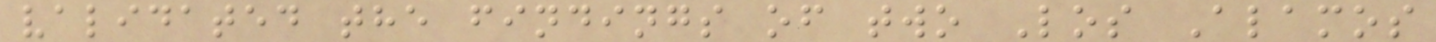validated the findings of two Los Alamos
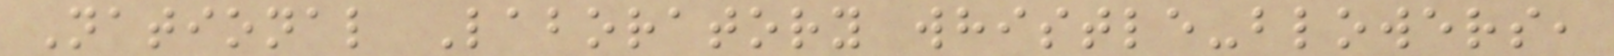National Laboratory whistle-blowers,
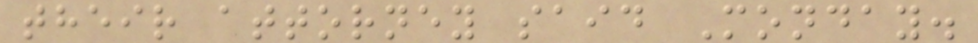their attorney said Monday.
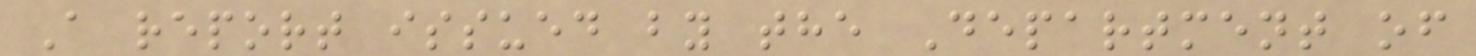A report issued by the Department of
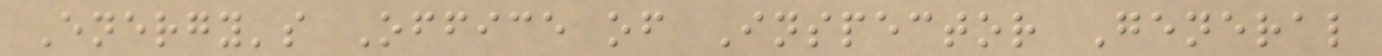Energy's Office of Inspector General
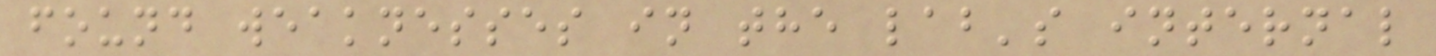found weaknesses in the lab's internal
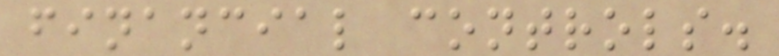financial controls.
